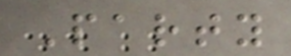Party
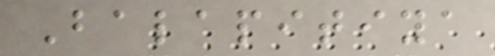Balapitiya
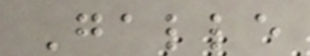Galle
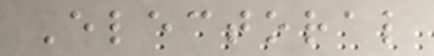Electoral
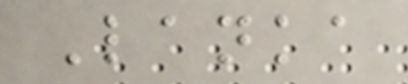Lanka
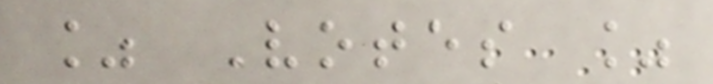% Votes %
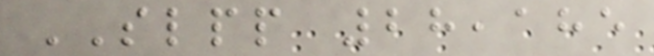SLPP 28,185
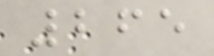265
